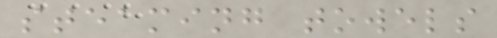steaming towels
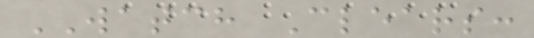WATCH Clears:
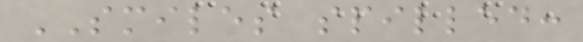SMILES spilled:
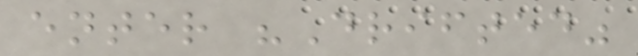enter "Drifted"
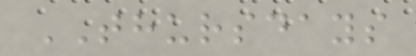THURSDAYS
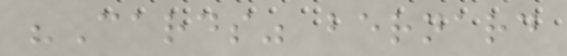"Cards" bernard
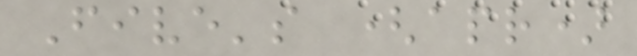Five's (apr)
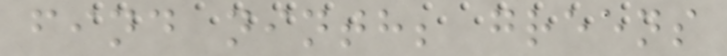find ninth; greens
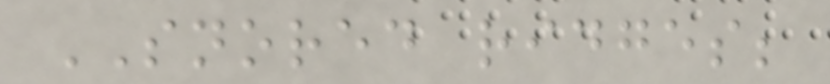SNORED ridges;
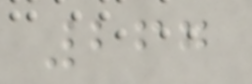267
